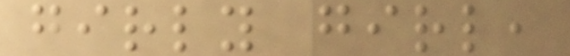girly girl,
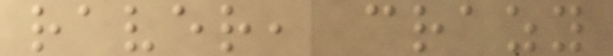raver, crazy
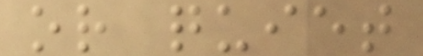or quiet
